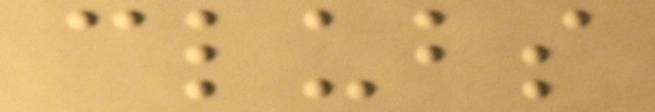clubs
